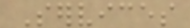Services
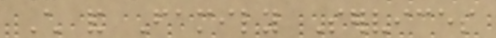Child and Family Services
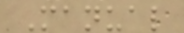Manual
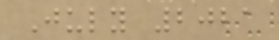July 2021
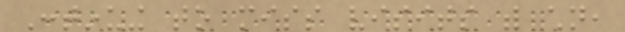Continuing to miss visits with children,
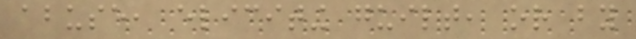abuse, eliciting guilt, or by
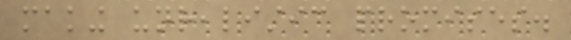making unrealistic promises.
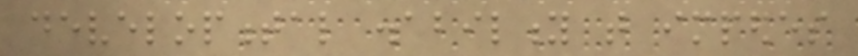developmental disability that impedes
